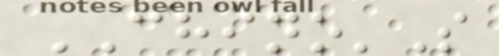CHINO'S
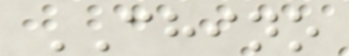CHINO
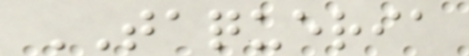TAQUERIA
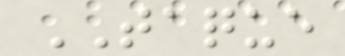TAQUE
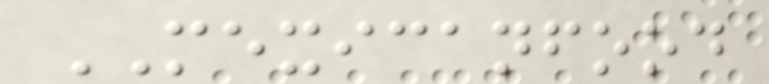MEXICANFOOD
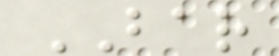BAR
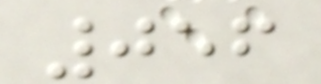056
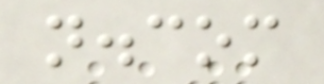n.com
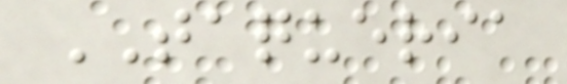TAQUERIA
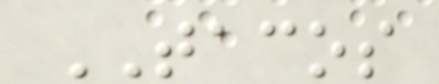TACOS
